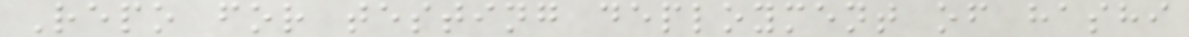Repo for testing deployment of hashi
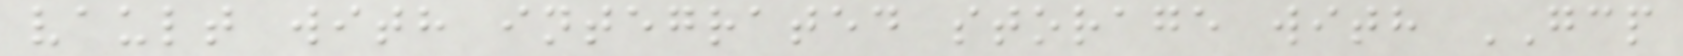vault with integrated storage with GCP
